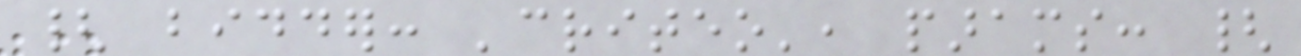{ bidder: 'criteo', params: {
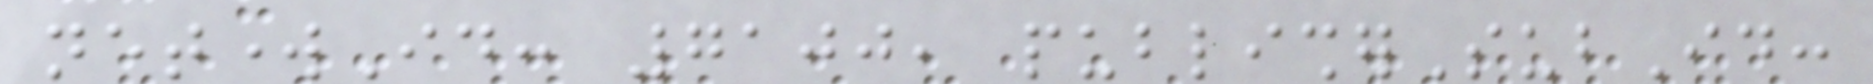networkId: 7100, publisherSubId:
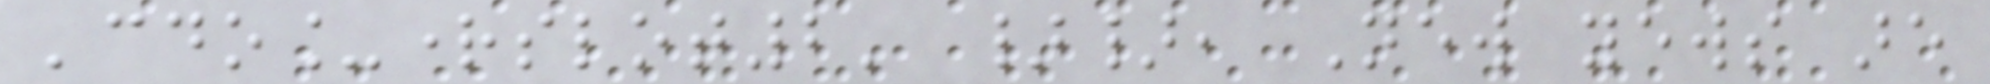'cdo_rightslot2' }}, New yews are
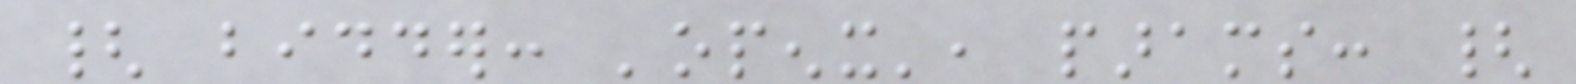{ bidder: 'openx', params: {
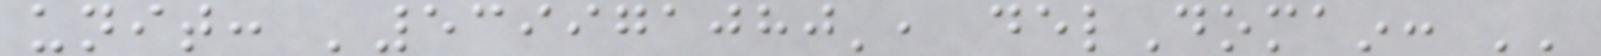unit: '539971080', delDomain: ''
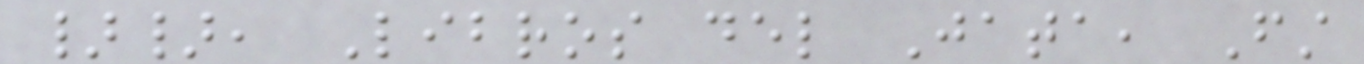}}, Libros del Jata, First
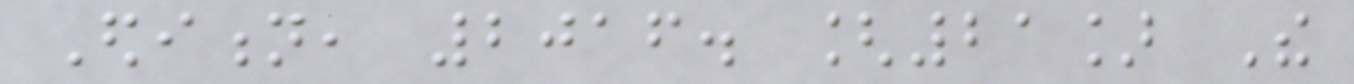Edition, 2016. [21] The
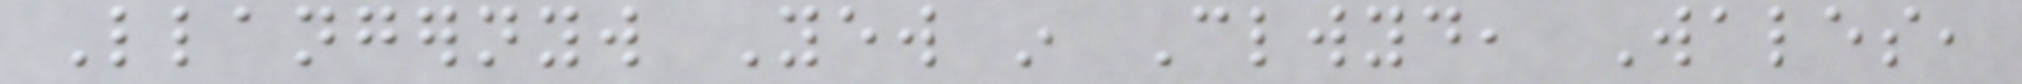Llangernyw Yew in Clwyd, Wales,
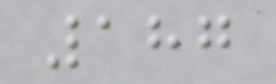187
